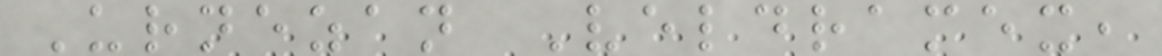Urnezan Veldramex,
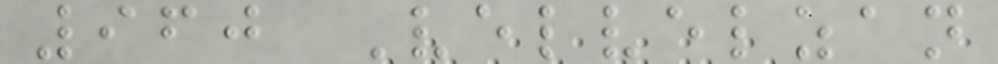960 Velvelzan
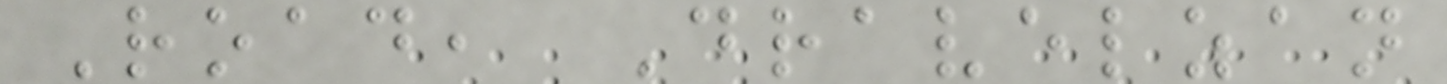Road, Dravelzan
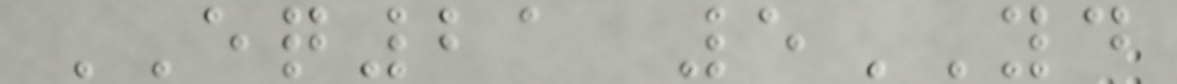EQ21 5YD
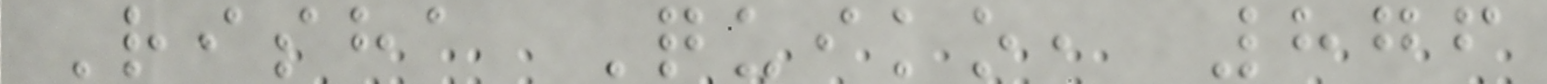Risha Quiko, 876
